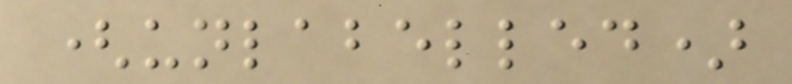(unlabelled)
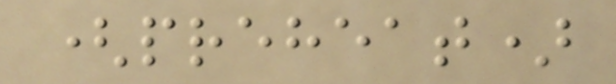(preheat)
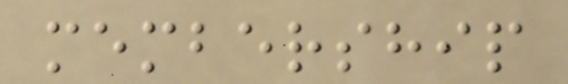membership
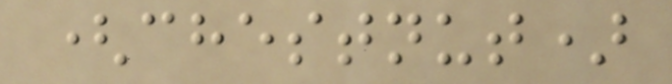(chestnut)
